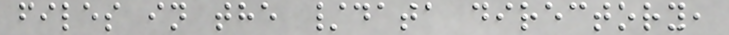files in the /data directory,
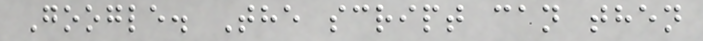Google. The script can then
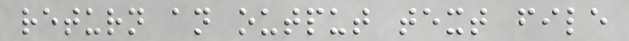return an output text file
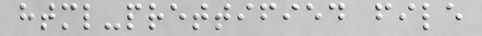html-prettified file
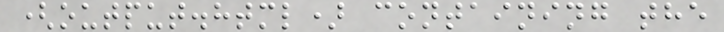(output.html) containing the
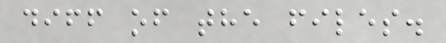diff of the files.
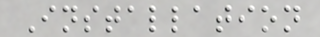Installation
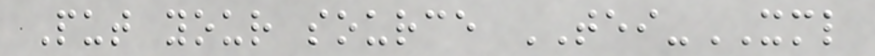Put your source TEI-XML
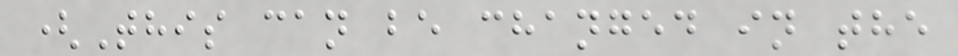(This can be changed in the
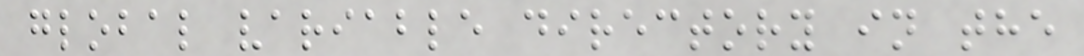global variable directory in the
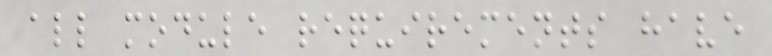all module requirements have
